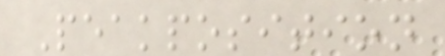Peakposition
